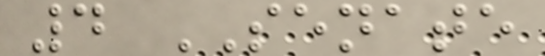4 SENATE
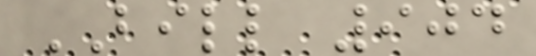BILL 904
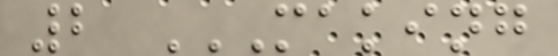2 MAKING
